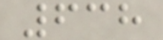638
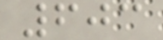603
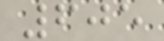605
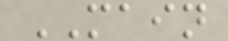MAIN
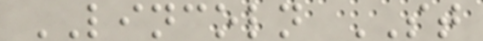LINCOLN ST
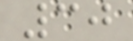30
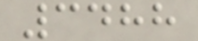3488
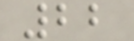22
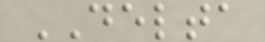DELTA
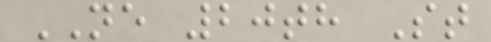NE 20th St
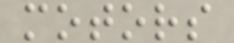motors
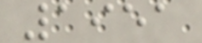1951
